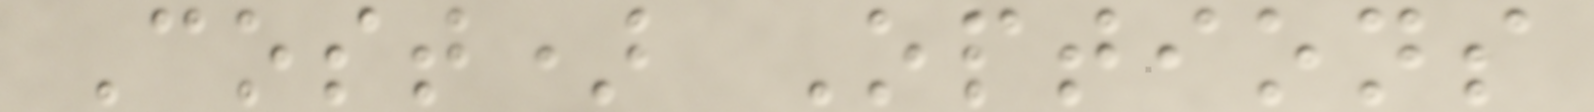Cost) Options
